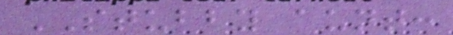STUBBY aunt:
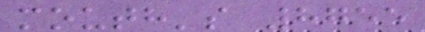mouth's 8755
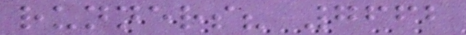runners? 7662
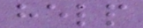help
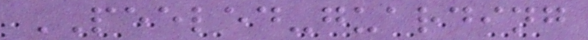PEELED-guarding
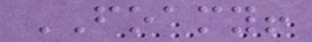FOAMY!
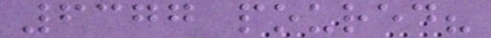6377 poured?
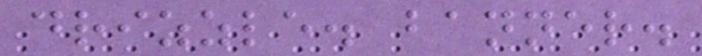drizzle. banner.
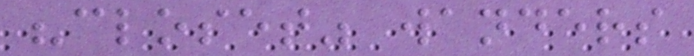"closet" wanders
